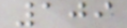109
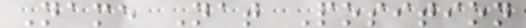Name Nat Position
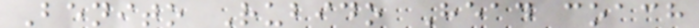Benito Rubido Head coach
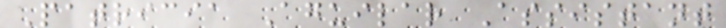Patricia Aguilar Assistant
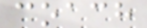coach
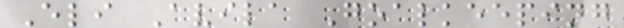Eli Avila Goalkeeping
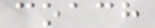coach
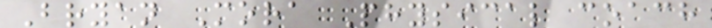Bryan Mora Physical coach
